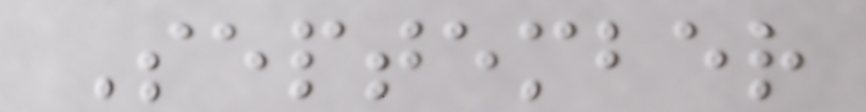September
